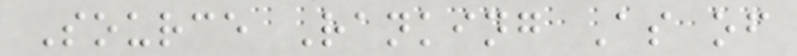Source Ranking As of
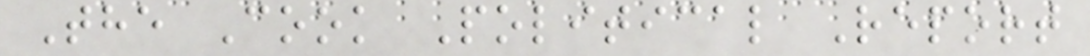The Cook Political Report
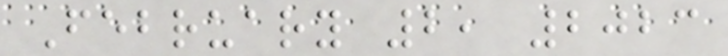February 2, 2023
